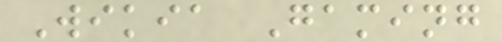Wikia Gaming
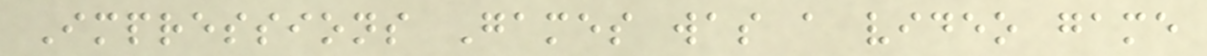Impressions Games was a video game
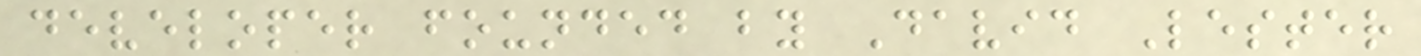developer founded by David Lester
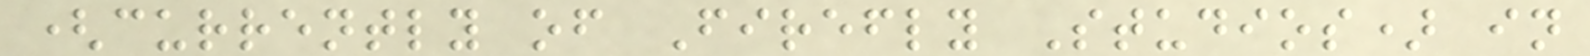(currently of Firefly Studios) in
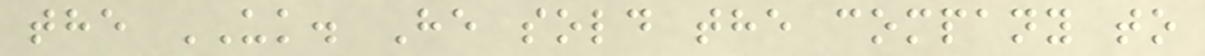the UK. He sold the company to
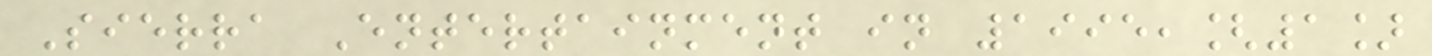Sierra Entertainment in 1995,[1]
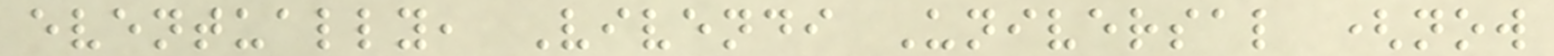eventually, Vivendi Universal (now
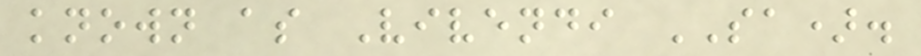known as Vivendi SA).
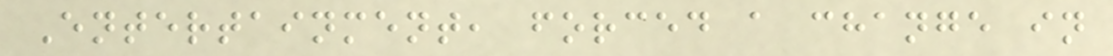Entertainment, forced a change in
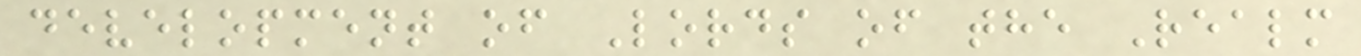development of Lords of the Realm
